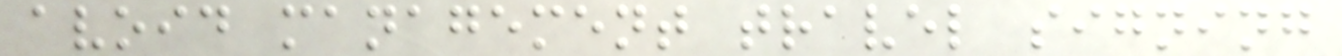avoid management travel signing
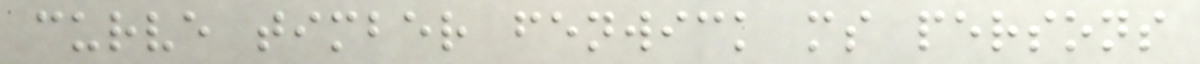curve timber fenwick ms persons
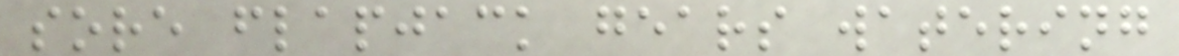sore flapjack gears watering
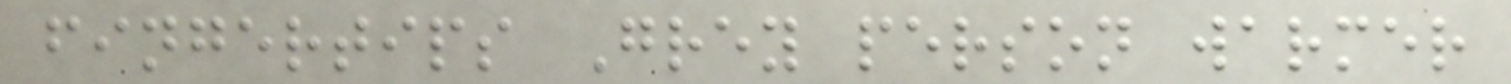fingertips Grey person warmer
